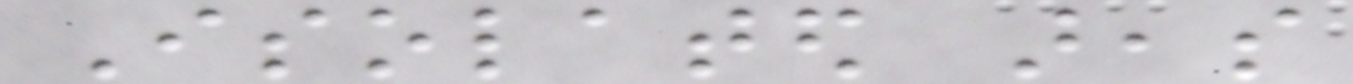Isolated areas
